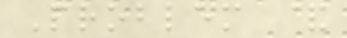Problem &
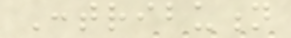Contribution
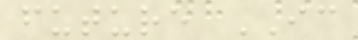future IC
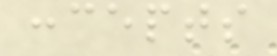concepts
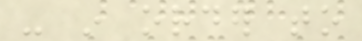- in order to
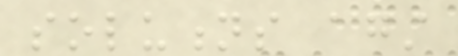solutions against
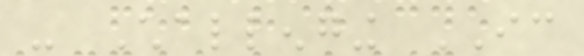- Challenging IC
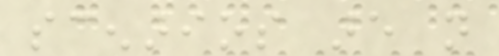scenarios are not
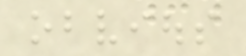obvious
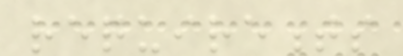requirements
